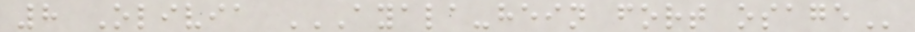8 Olivia AYALA-HEIN FORT OSAGE
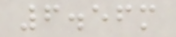6.56m
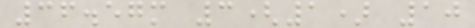36.57m 3(1) 10
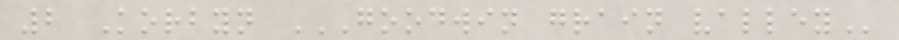2 Korbyn GOODWIN GRAIN VALLEY
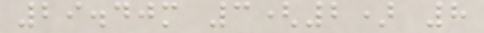29.40m 3(2) 8
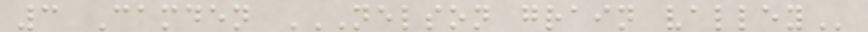3 Camden NELSON GRAIN VALLEY
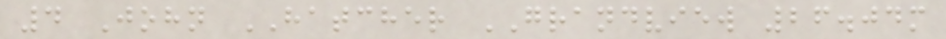4 John HATCHER GRANDVIEW 26.04m
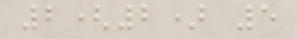2(2) 5
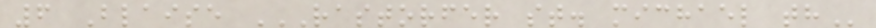6 Blaise RASTORFER ST. MICHAEL TH
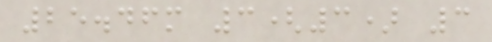25.46m 3(3) 3
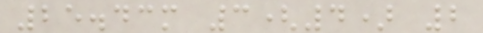25.43m 3(4) 2
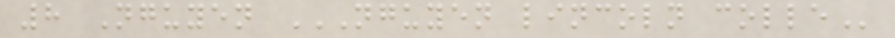8 Nguyen NGUYEN LINCOLN COLLE
